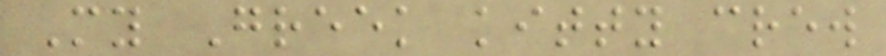My Greek kitty crew
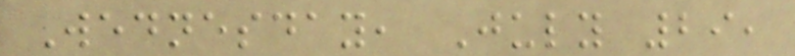Wednesday, July 29,
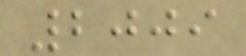2009
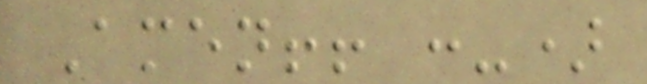Amen!! :-)
